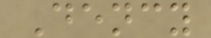Dency
